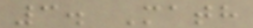3. Math
